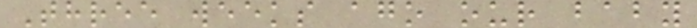Three weeks ago our baby
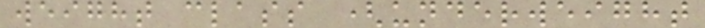weight class (underweight
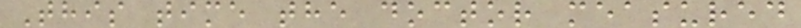This time the doctor measured
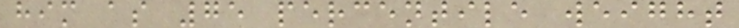him as 75 percentile weight
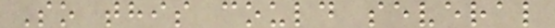So this could several
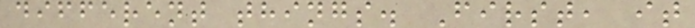different things. First, it
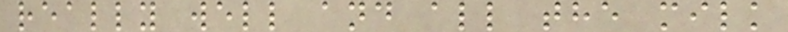really well and all the milk
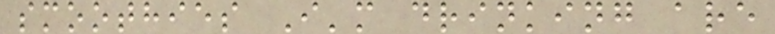smoothies I'm drinking are
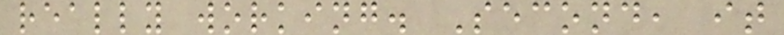really working. Second, it
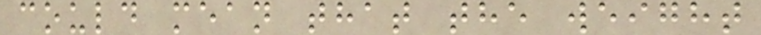could mean that the weight
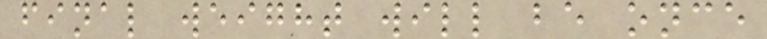final weight will be once
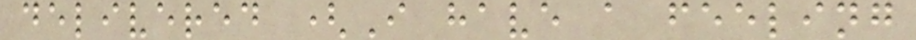delivered (I have a feeling
